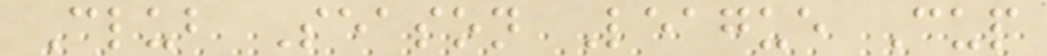Club Season League Cup
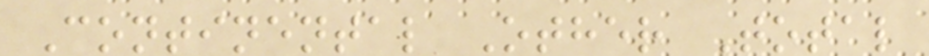Continental Other Total
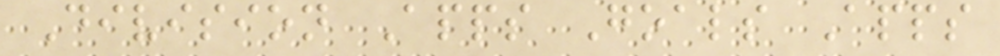Division Apps Goals Apps
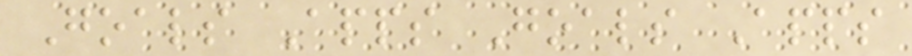Goals Apps Goals Apps
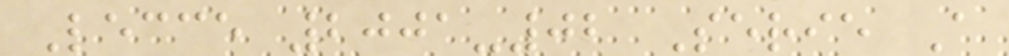Lecce 2001-02 Serie A
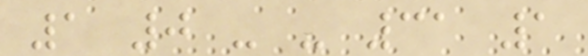1 0 - - 31 1
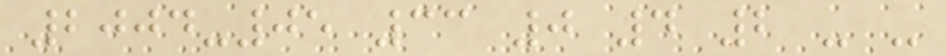2004-05 33 0 4 2 - -
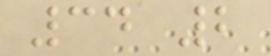34 2
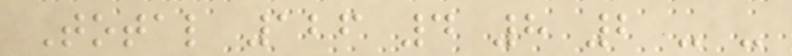Total 126 4 8 2 - -
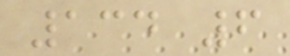134 6
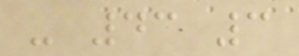- 43 3
